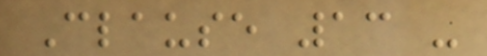Clause 13 -
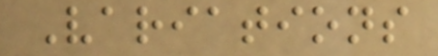Variations
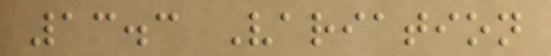13.3 Variation
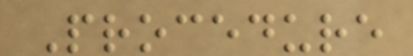Procedure
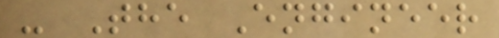- The Engineer
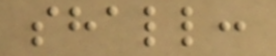shall:
